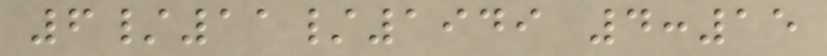6/11/1949 4:15
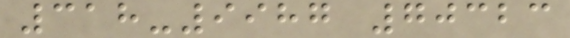318-9987 70323
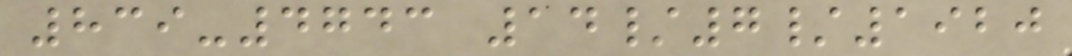839-4743 14/7/1920
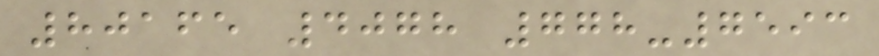80165 4078 778-7593
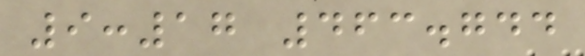9:17 463.744
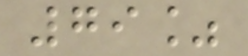79%
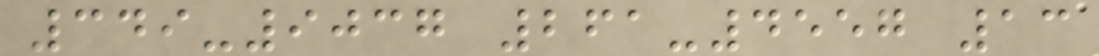349-9037 261-4557 13
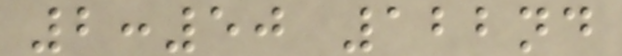2:50 122nd
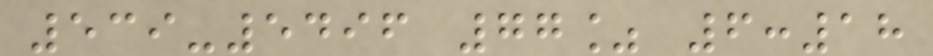539-5496 77% 6:18
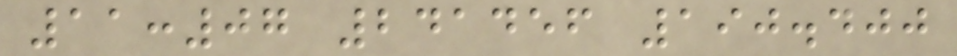11:07 241456 190.400
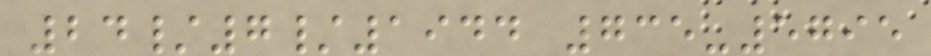24/7/1944 735-5795
